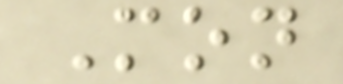Mon
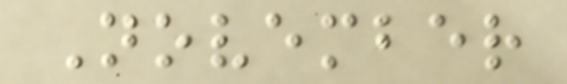November
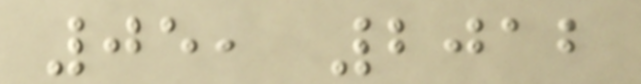05, 2012
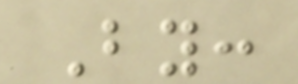By:
